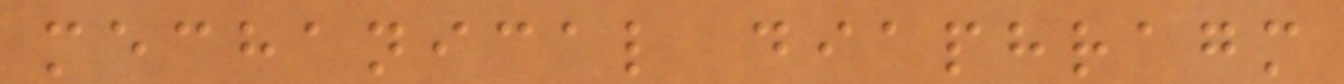mechanical diaphragm
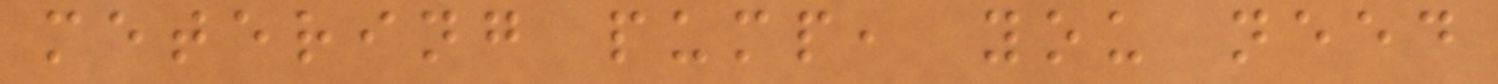metering pump, you need
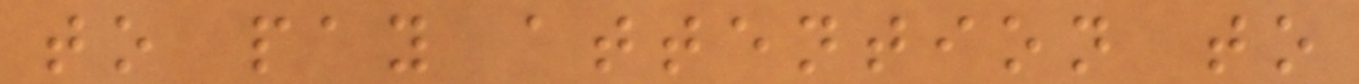to pay attention to
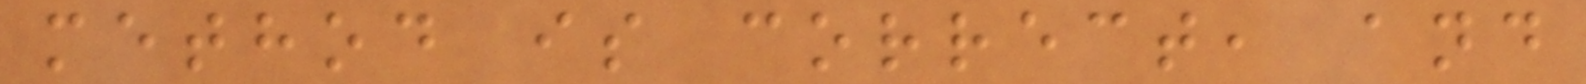method is correct, and
